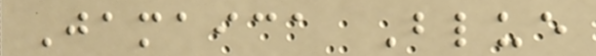Jamaica Blue
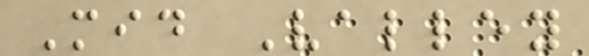Mid Valley
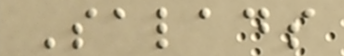Salads
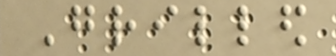Grilled
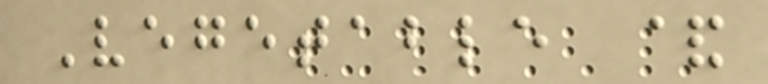Vegetable &
